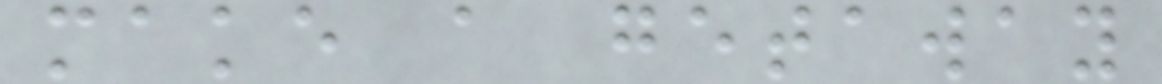make a getaway
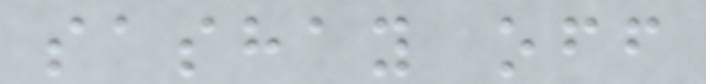sashay off
